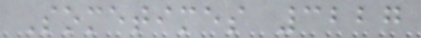Sometimes 3227
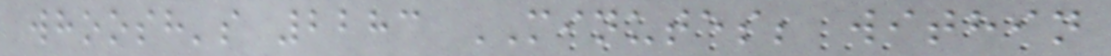whoosh's 2283 MINUTES; within
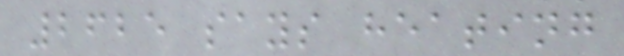2625 says heating
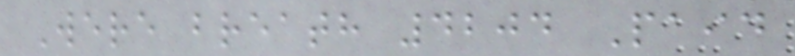Were breath 4204 Paid
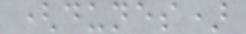(dunes)
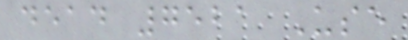dead 7521 Use
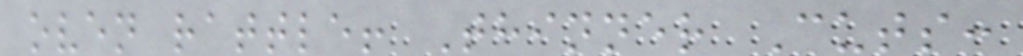oven rattle! Thinner Cuts:
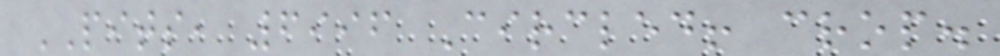PITS, 6996 Circled! crop.
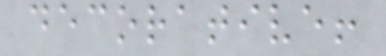decorative!
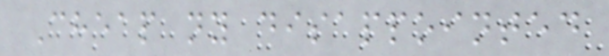Cheap ny disappointed
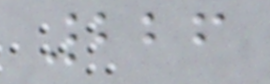226
